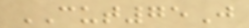CUT75J
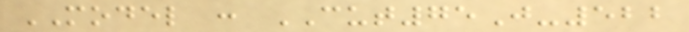MODEL : CUT75J-522
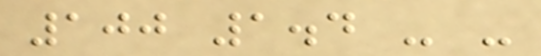100 1.4 - -
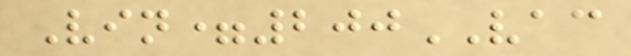Vin=200VAC
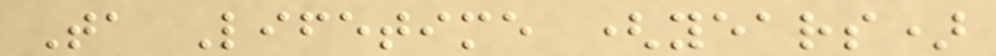Ta Lifetime (years)
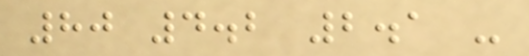80 4.2 2.1 -
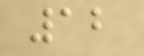12
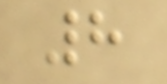8
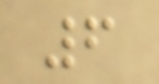6
